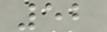52
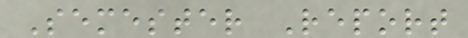Semester Report
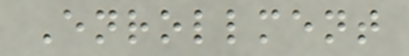Enrollment
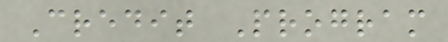Credit Program
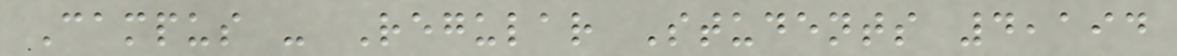Campus - Regular Students 4,194
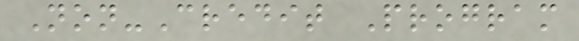Non-Credit Program
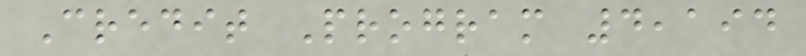Credit Program 4,194
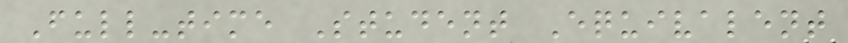Full-time Student Equivalent
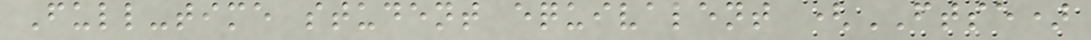Full-time student equivalent (FTSE)
